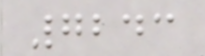7243
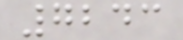7243
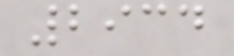2934
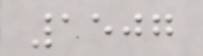1507
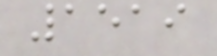1519
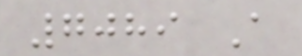7089 A
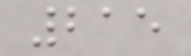215
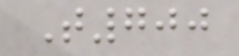T700
